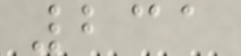231
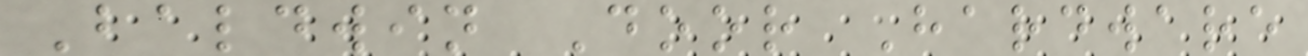Baldwin Door Hardware
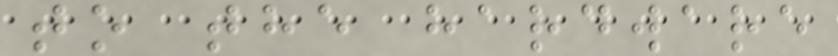to the hardware
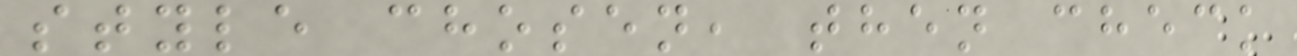style chosen, then check
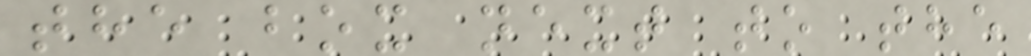the box next to the
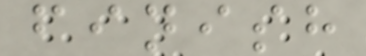finish
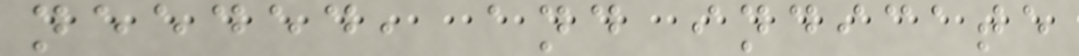needed, and indicate
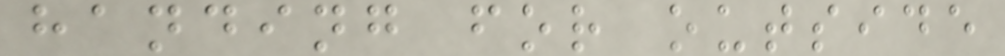handing for outside
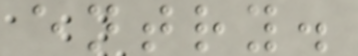entry.
